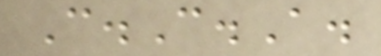C.C.A.
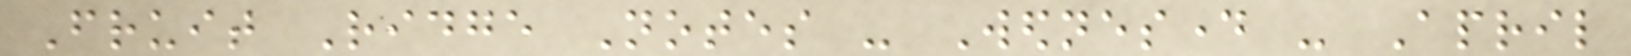Fruit Ridge Notes - Wednesday - April
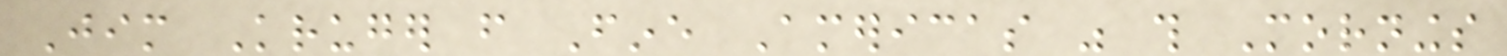Jim Kruger from Fine Americas was this Mornings
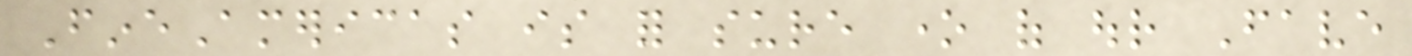FineAmericas is for sure one of our Fave
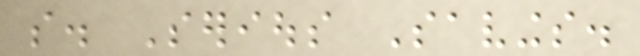so. Serious Savings.
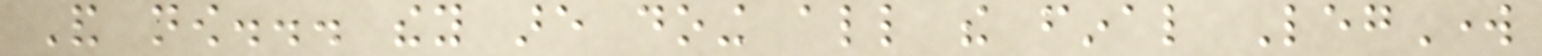And now... they are doing all the final LegWork
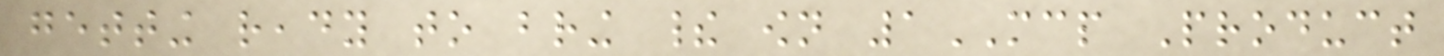getting ready to bring their own 1MCP Product
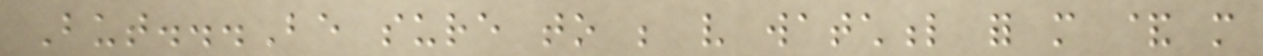But...Be sure to be very watchful for more & more
